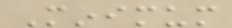Minimum
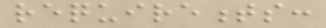requirements:
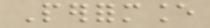Performance
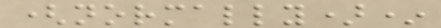(normally)*
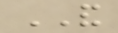AND
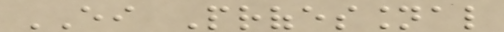EITHER Professional
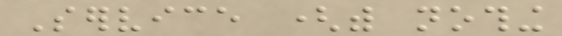Service (with nothing
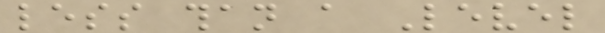less than a Level
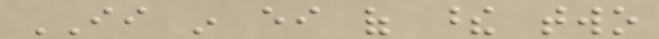II in either of these two
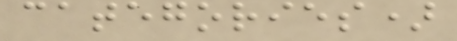categories)
